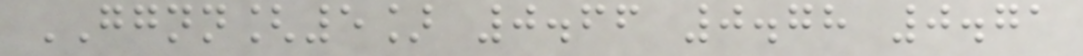GGNN[5] 0.66 0.78 0.71
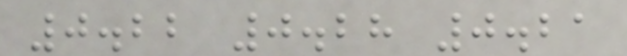0.22 0.28 0.21
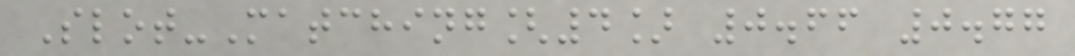Slot-Matching[4] 0.66 0.77
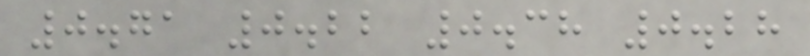0.71 0.22 0.38 0.28
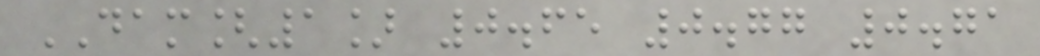DAM[1] 0.65 0.77 0.71
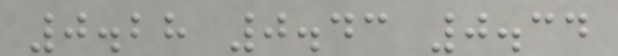0.28 0.43 0.34
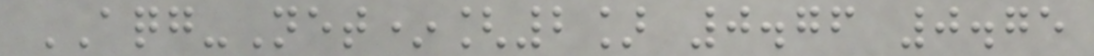AQG-Net*[2] 0.76 0.75
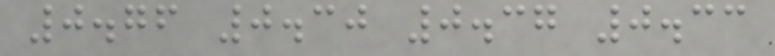0.76 0.30 0.37 0.33
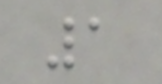1
